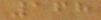168
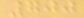700
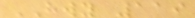HWY 119
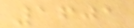1601
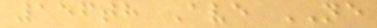156th Ave NE
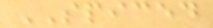SPICED
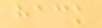hack
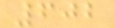602
